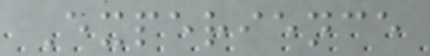Experience
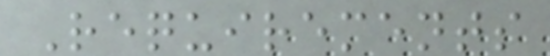Requirements
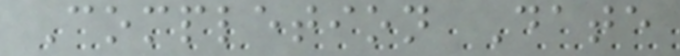Completion Date
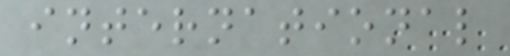international
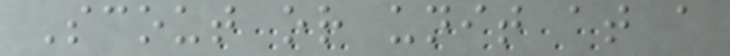Scout or unit at a
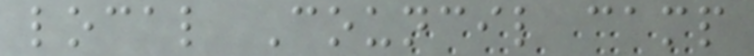local Council camp
